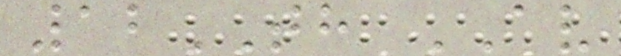12TH AV
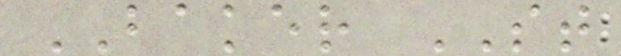BAKER ST
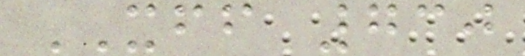XFF 730
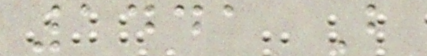1441 B
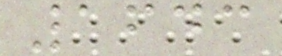1643
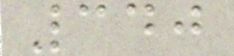340
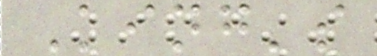King's
